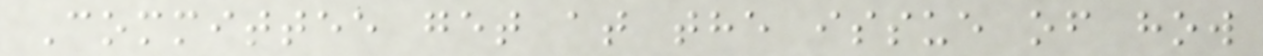Committee get at the issue of how
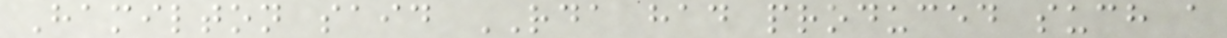Hamilton said RDA had produced such a
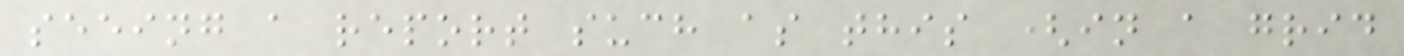seeing a report such as this (in a grid
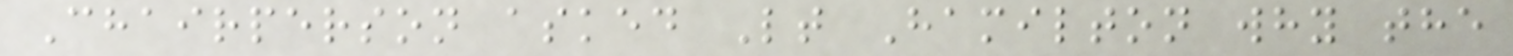Chairperson asked Lt Hamilton why the
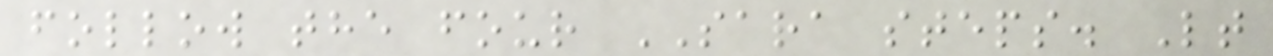follow the four SARA steps. Lt
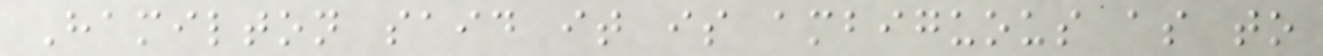Hamilton said it is ambiguous as to
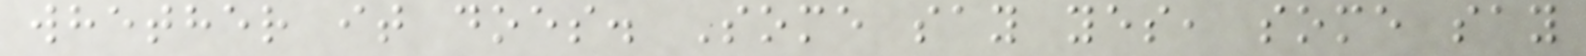whether it does. Some say yes, some say
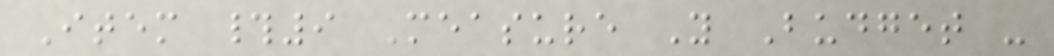Item #9 Measure Y Budget -
